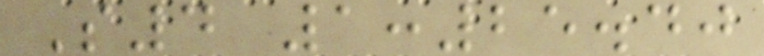S4 1:25.40
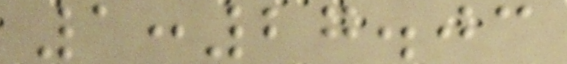1:27.03
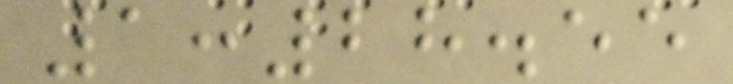1:28.55
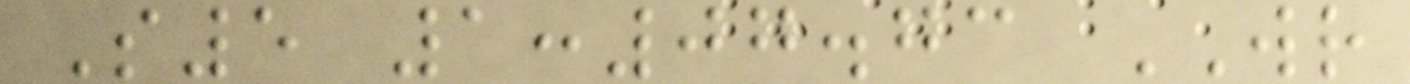S5 1:07.73 WR
